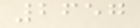2657
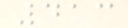413
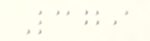379
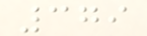379
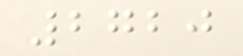2720
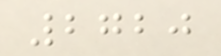2720
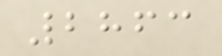2863
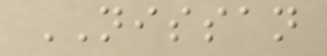NISSAN
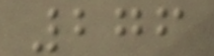276
